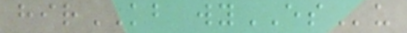hirKB wyESu
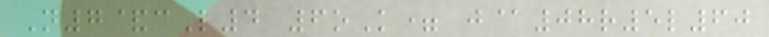N7&cL4 6oK= j@08r5l60
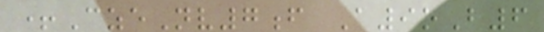+CzeNv7f A9oB6
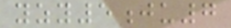yzy5ju7
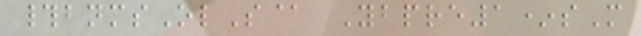#bnmsOlS@ Ybpre1*sM
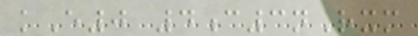kE0 4c3nRxm
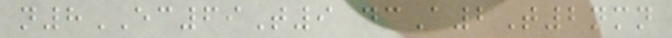n8EC69T9 dcA2T2nmn
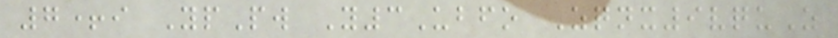7+i YpPw Y3Ubfo Zqnx9vquZ
